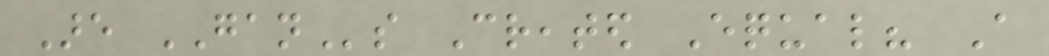Are GANs Created Equal? A
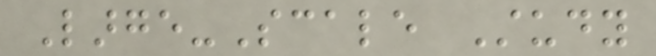Large-Scale Study
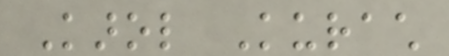Karol Kurach
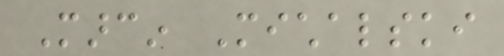Marcin Michalski
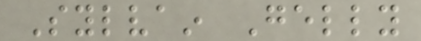Sylvain Gelly
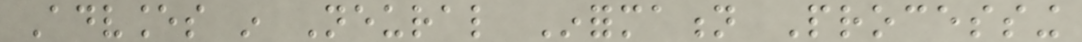Advances in Neural Information Processing
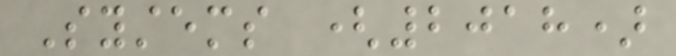Systems (2018)
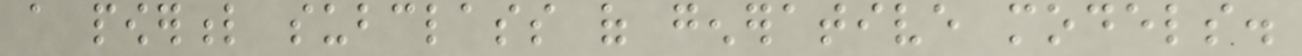a powerful subclass of generative models.
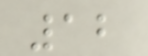12
